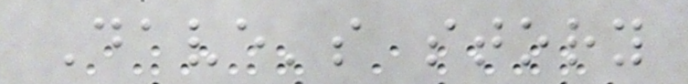Dave's story
